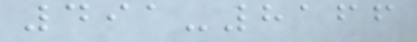491-8166
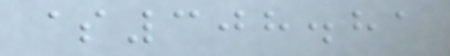$308.81
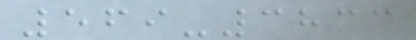569-3833
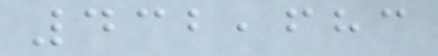432,683
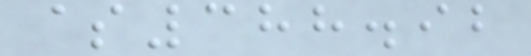$388.92
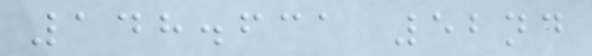148.631 52nd
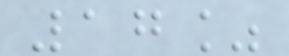17%
